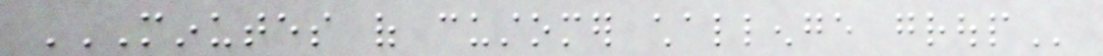MINUTES OF CUSTOMER CHALLENGE GROUP
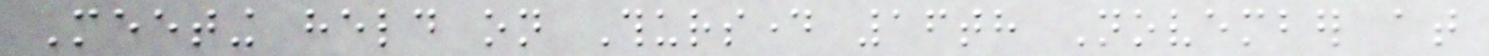Meeting held on Thursday 16th November at
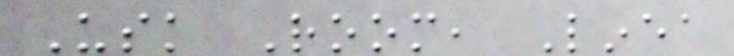Usk Room, Linea
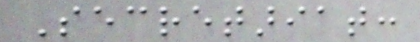Secretariat:
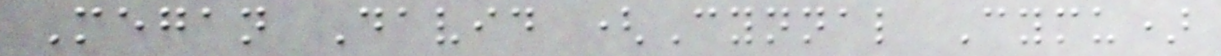Megan David (Cynnal Cymu)
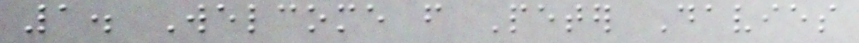1. Welcome from Peter Davies
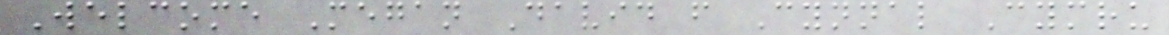Welcome Megan David from Cynnal Cymru
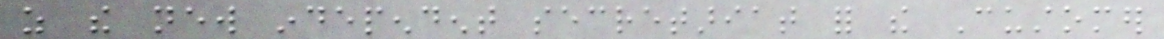as the new independent secretariat for the Customer
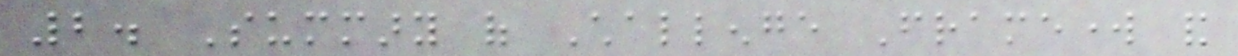2. Summary of Challenge Framework and
